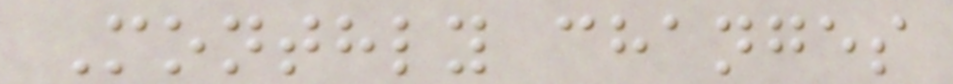Monthly changes
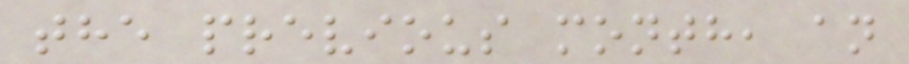the previous month, an
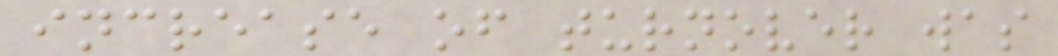increase of turnover was
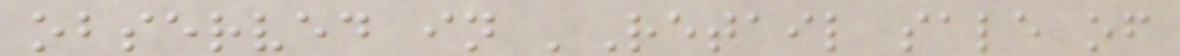observed in 'Retail sale of
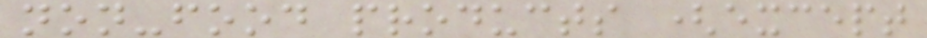non-food products (except
